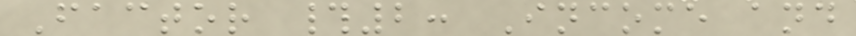Factor #2: Income and
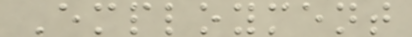Employment
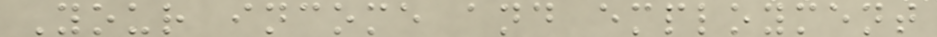Your income and employment
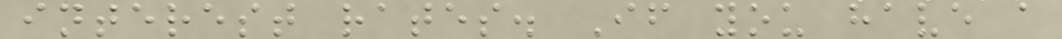interest rates. If you have a
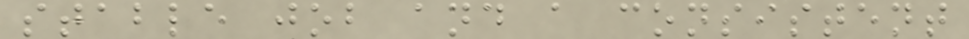stable job and a consistent
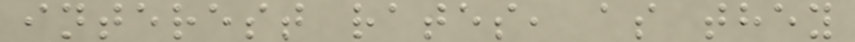interest rates, as they
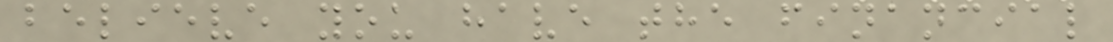believe you have the financial
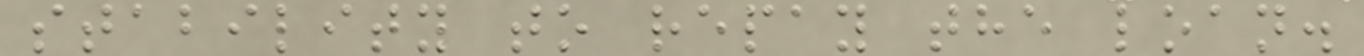stability to repay the loan.
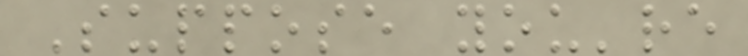Suppose you're
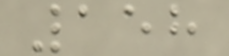158
